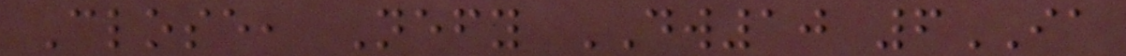Close, Nefy DW10 6IA
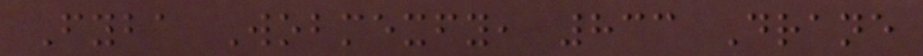Fyba Wobmexfy, 833 Drane
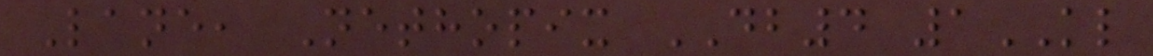Lane, Nethopix DB4 1KL
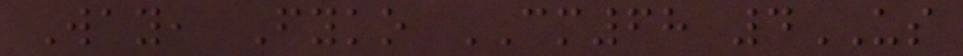Way, Fyko CM68 4US
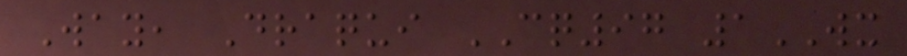Way, Draqui CQ97 1WX
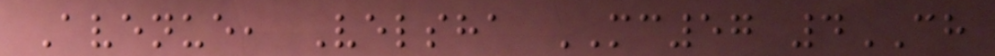Avenue, Velsha MC57 4CH
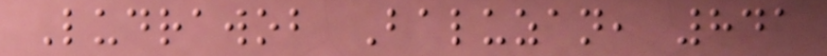Ludrawob Baluzan, 841
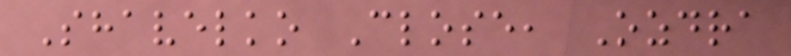Shavelko Close, Ozdra
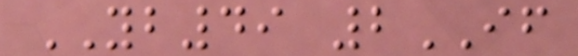YB49 2IF
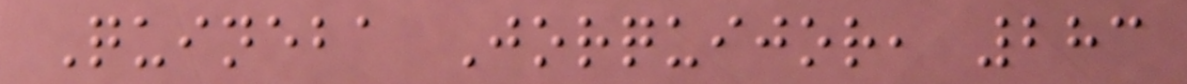Quineba Jorquijor, 283
